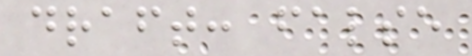draft: false
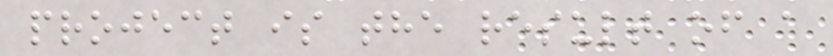project is the result of a
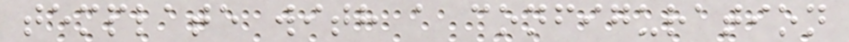template with a configuration
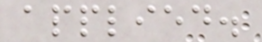applied.
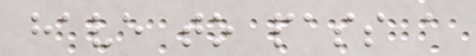have to pass a
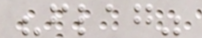"flag"
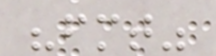"fmt"
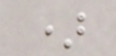)
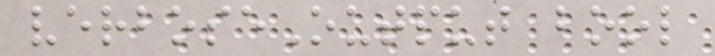verboseOutput bool
